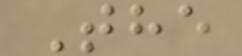The
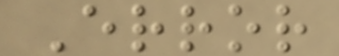Error
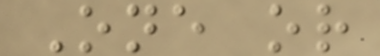One or
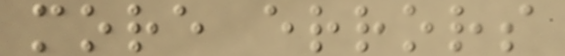more errors
